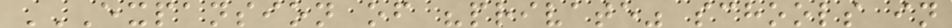EXPANSION OF "PRIVATE" SCHOOLS IN
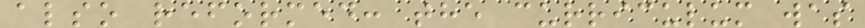also reformed: the curriculum was
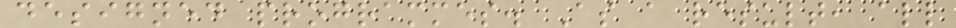designed programmes. As a result, all
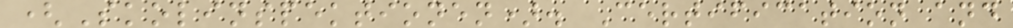(Skolinspektionen). Certification and
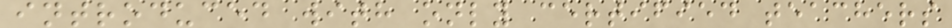introduced with only certified teachers
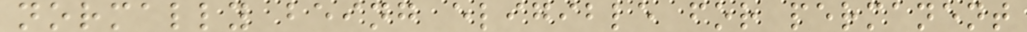normally being eligible for permanent
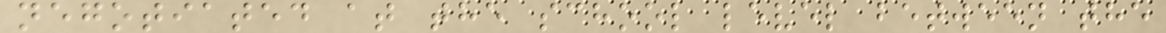negotiated at the school level between the
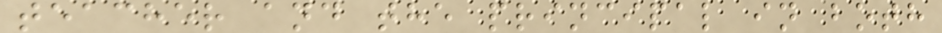teacher and the principal in both
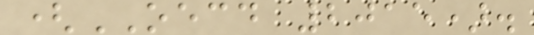(OECD 2015).
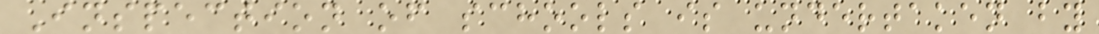Inspection of schools is undertaken by
